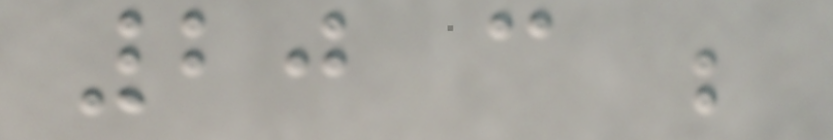20 can be
